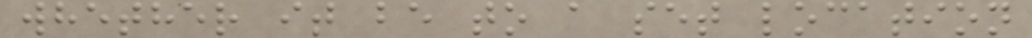whether it be to a set location
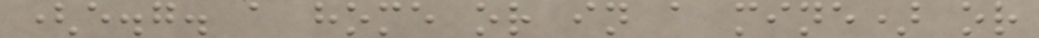(e.g. a home or in a mine) or
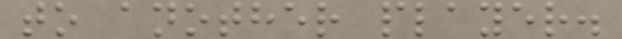to another player.
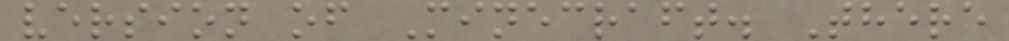version of Minecraft. There
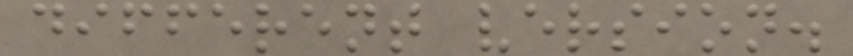different version.
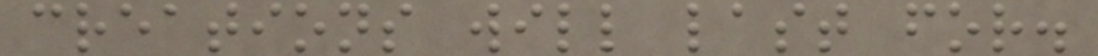creations will last for.
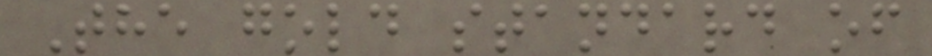The gold standard of
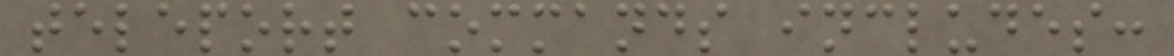teleport commands includes:
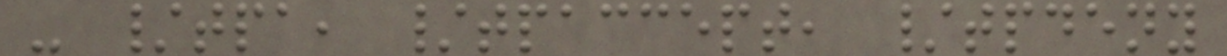- /tpa, /tpaccept, /tpdeny
